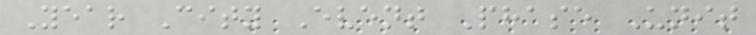Year City Event Phase Unit
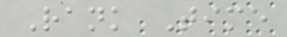Rank Time
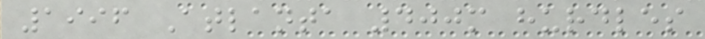1996 Atlanta 400m hurdles
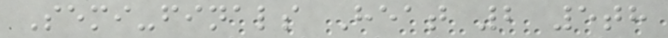Semi-finals Heat 2 5th
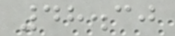48.30
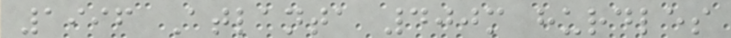1996 Atlanta 400m hurdles
